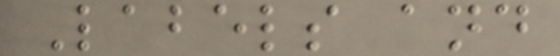Labels and
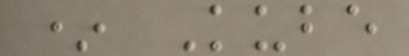* Kube
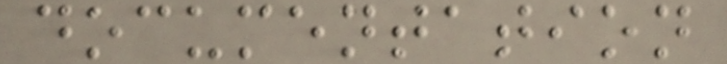documentation
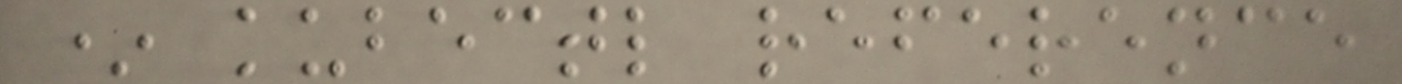* kubectl reference
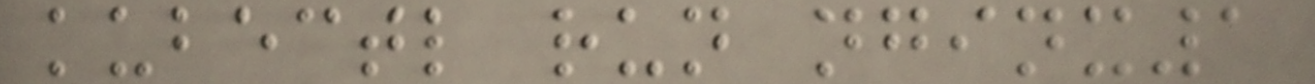kubectl run nginx1
